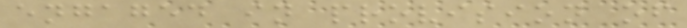engaged in provision of
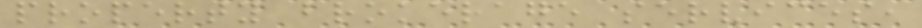property brokerage services,
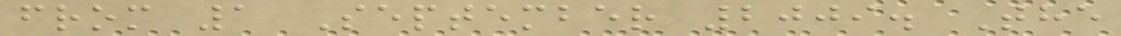from 1 September 2009. The
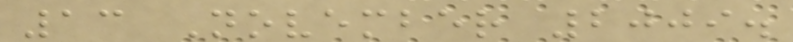13 November 2009.
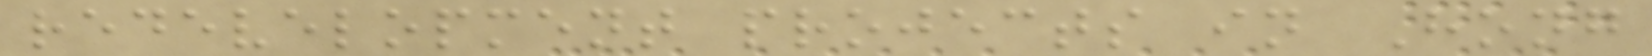redevelopment projects in Hong
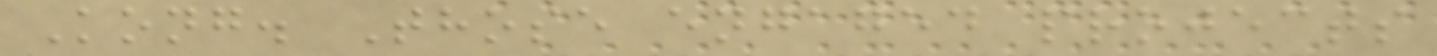Kong. Those engaged projects
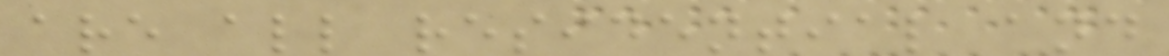are all residential and
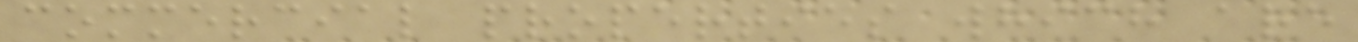commercial properties which are
